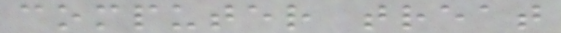computer treat
